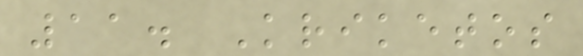11. Kriketos
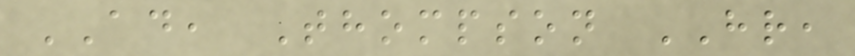AD, Thompson HR,
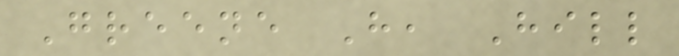Greene H, Hill
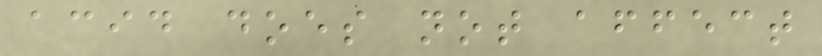acid does not affect
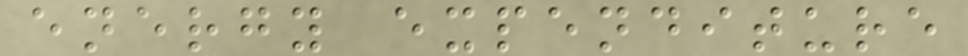energy expenditure
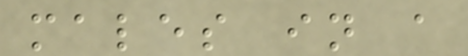males in a
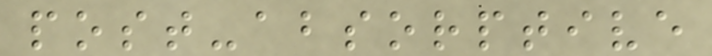post-absorptive
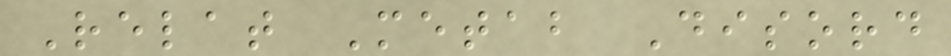Relat Metab Disord
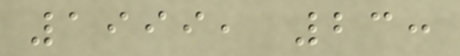1999, 23:
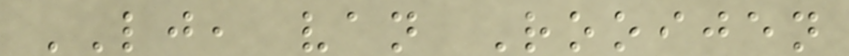LJ, van Rooijen
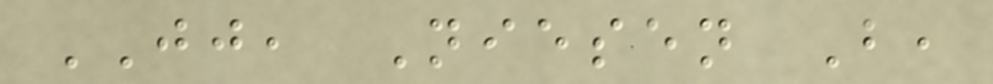JJ, Niesen B,
